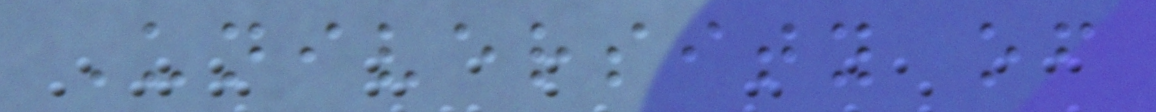University of
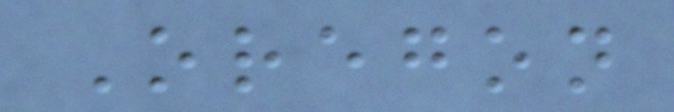Oregon
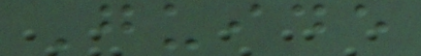Guide
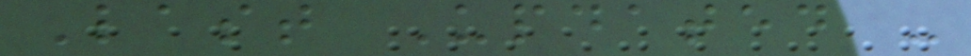Last Updated -
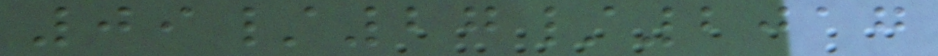09/27/2017
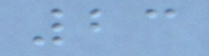23
